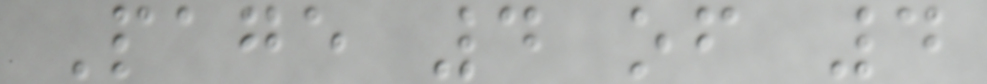Page 4 of 4
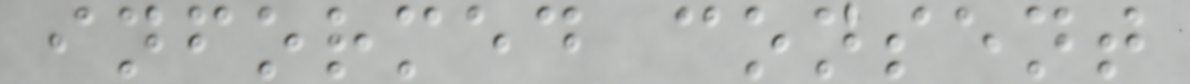informed consent
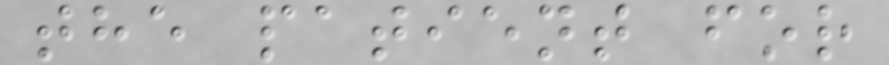the patient for
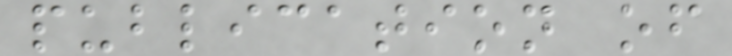publication of
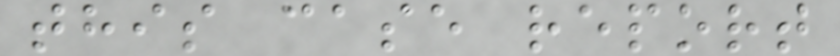this case report
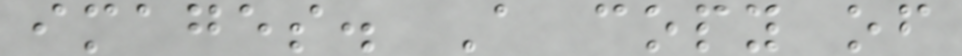images. A copy of
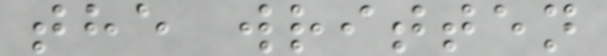the written
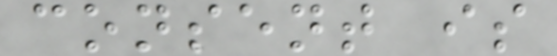consent is
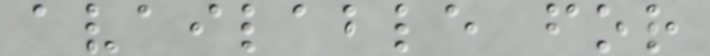available for
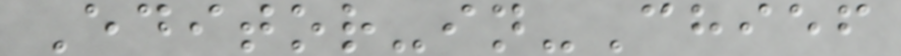Editor-in-Chief
